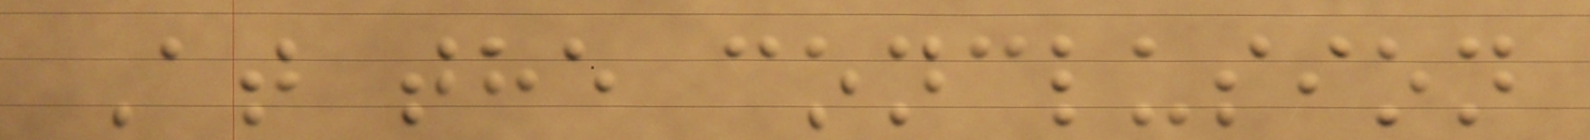At the conclusion
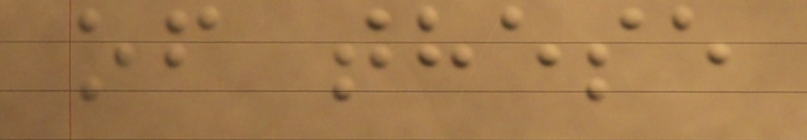of these
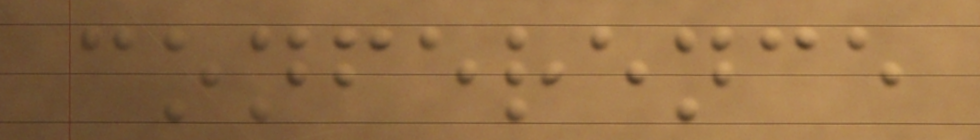conference
